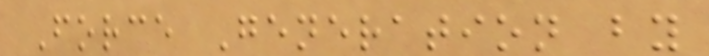Force Generation by
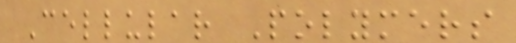Cellular Polymers
